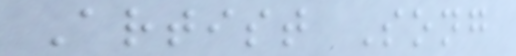Artist Song
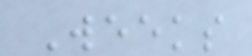Weeks
